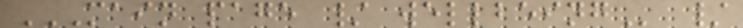MAIN PAGE / WELLBEING /
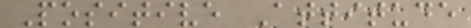Positive Attitude
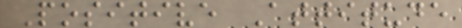Positive Attitude
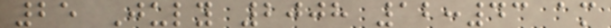25 July 2008 12:43 am
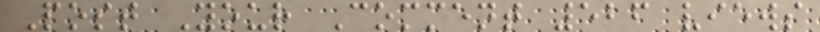Post Your Comment 526 views
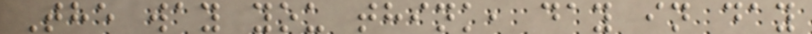The way you think, day in day
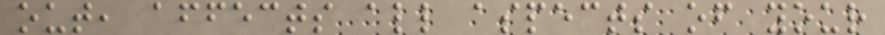out, affects all aspects of your
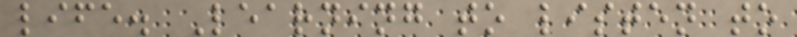life. Learning to listen to
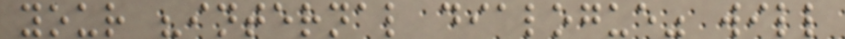your "internal dialogue" will
